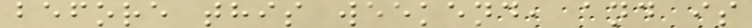before this weekend, and is
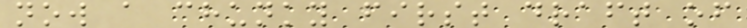now a chunky first draft of
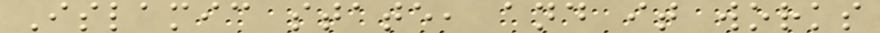Islamic state, and it works
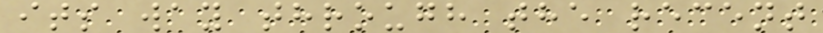its way through the recent
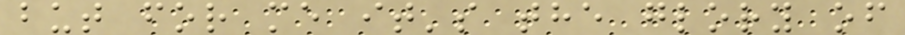but for me it's the glory of
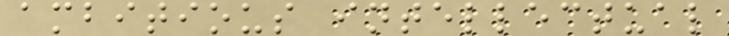ambitious intellectual
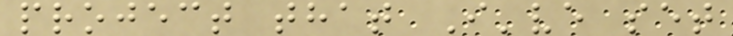project that I've set
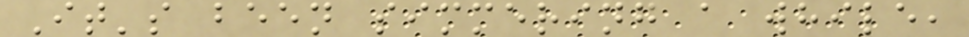It's been simmering a while,
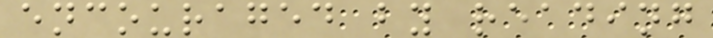encouraged by reading
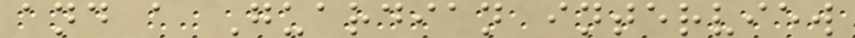and a Guardian interview
